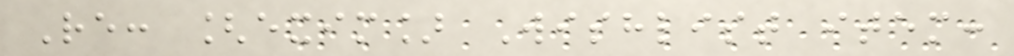Re: [exim] Wishlist item:
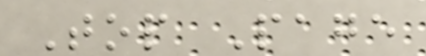Top Page
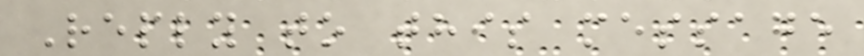Reply to this message
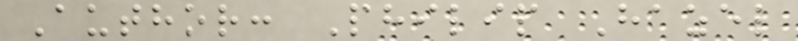Author: Philip Hazel
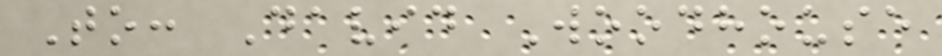To: David Woodhouse
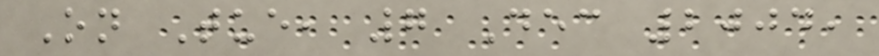On Tue, 7 Dec 2004,
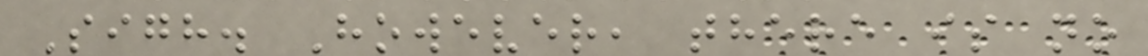Sigh. However, there is no
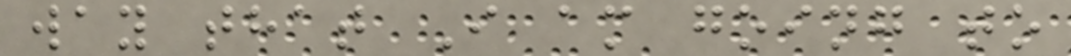way that I am going to
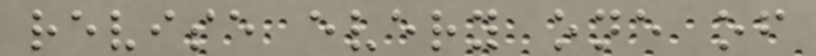revise every one of
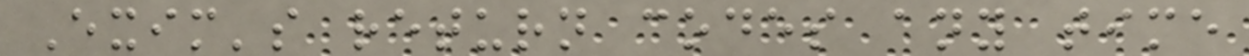Exim's return codes any time
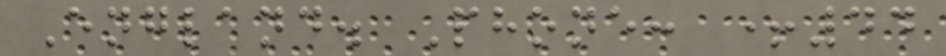England. Phone: +44
